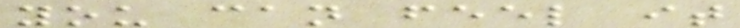you can feel it
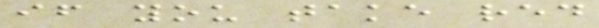if you take red
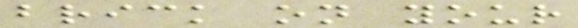brick on your
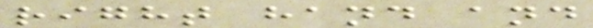right hand and
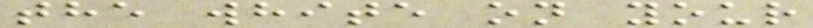the white on your
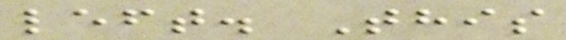left. This
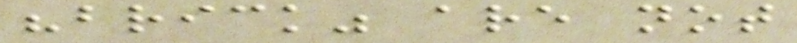"brick" are not
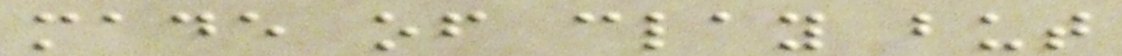made of clay but
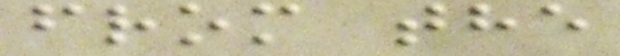from the
